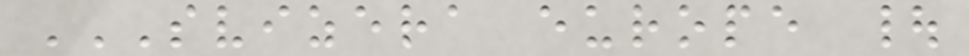SVIZERA EUROPE |
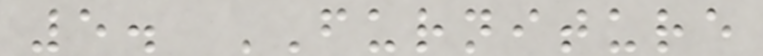5. FURNITURE
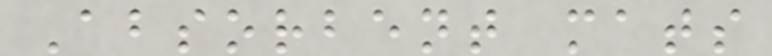Absorbent mats
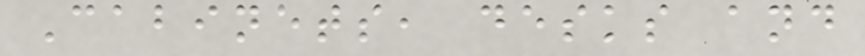Cabinets, desks and
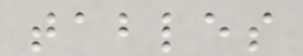tables
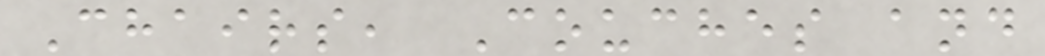Chairs, Couches and
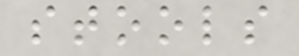stools
